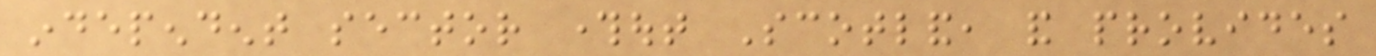independent sector throughout Scotland, and provides
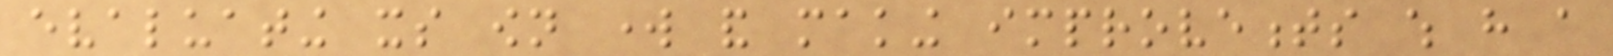evaluating its own work and making improvements which have a
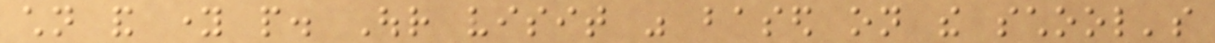children and young people. Our visit was based on the school's
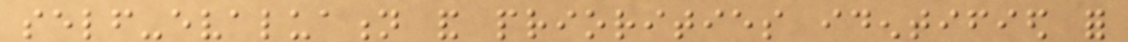self-evaluation and priorities identified for
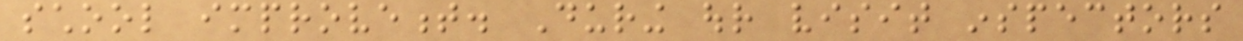school improvement. During our visit inspectors
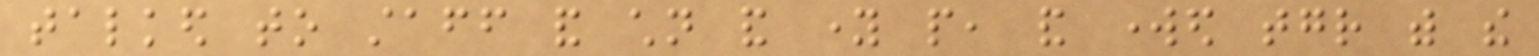talked to staff and children and young people, and worked together with the
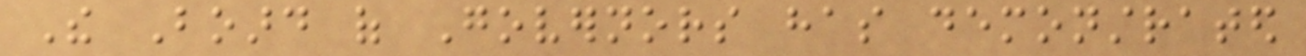The Board of Governors has demonstrated
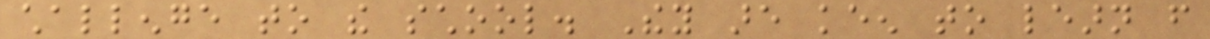challenge to the school. They are keen to learn from
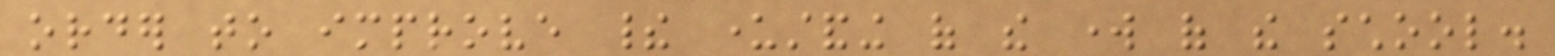order to improve their understanding of the work of the school.
